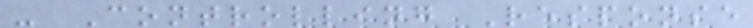- Controlling Response
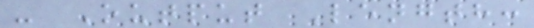- Output Length:
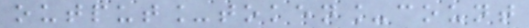output_token_count
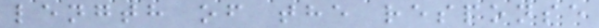length of the response
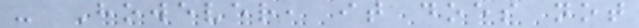- However, it does not
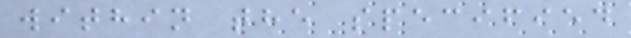within the specified
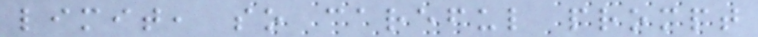limit, so careful prompt
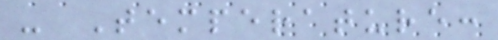- Temperature:
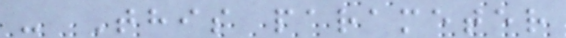- This parameter
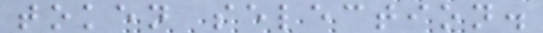token selection.
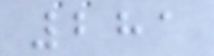281
